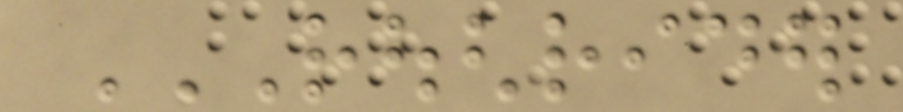ROUGHRIDER
